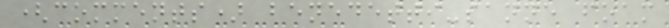(comments) benedetti-sanne foam
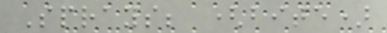Sprays; (bite)
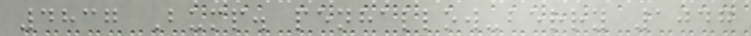4837 Bump. penhallow-berry 1047
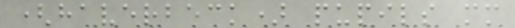(haverbeck) pupils mm
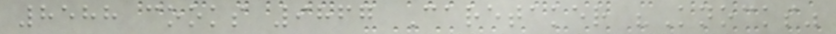8588 cooks 9867 Caretaker "Knocks"
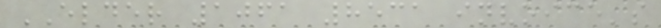ELDER 1061 8531 invoice's
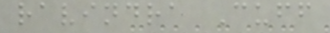ravindra Cuff
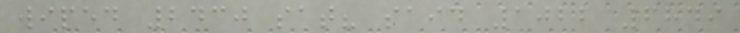wiped 2430 sat? said 1022 6849
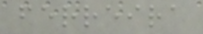ferreira
